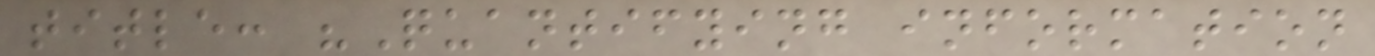title: "Quantifying information
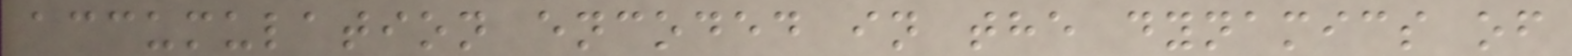accumulation encoded in the dynamics of
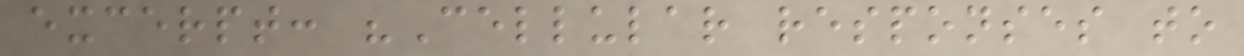excerpt: "Cellular responses to
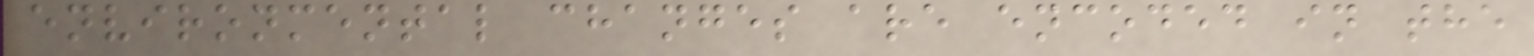environmental changes are encoded in the
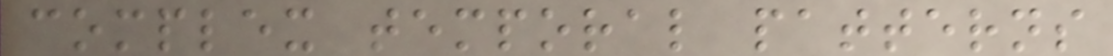complex temporal patterns
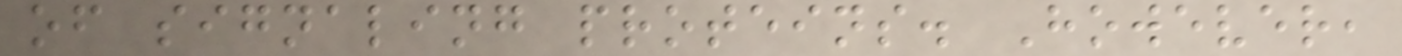of signaling proteins. However,
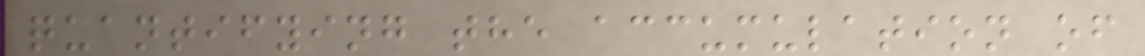quantifying the accumulation of
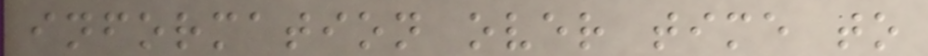information over time to
